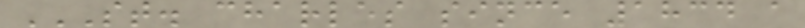ST. CHARLES SINCE 1834 A
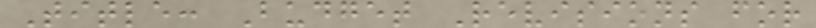Title: Budget Revisions for
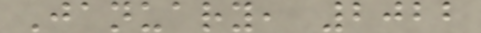January, 2022
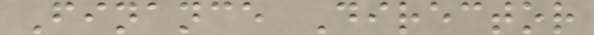Finance Director
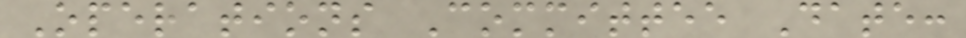Operations Committee Date:
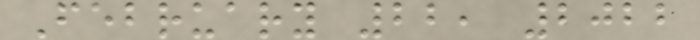February 22, 2022
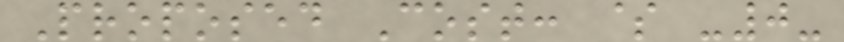Proposed Cost: $ -0-
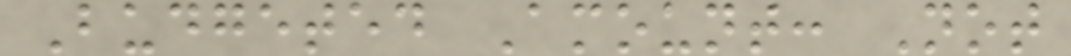Budgeted Amount: Not
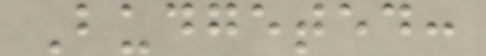Budgeted:
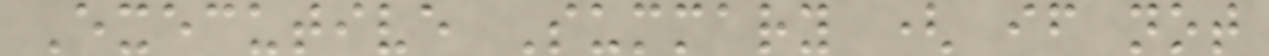Executive Summary ( if not
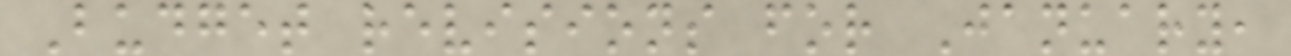Budget revisions for January,
